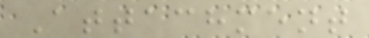Attachment
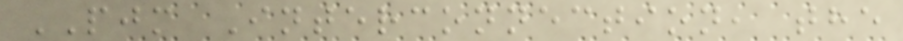PJM Interconnection, the
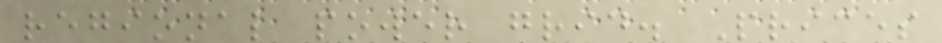regional power grid. Prices
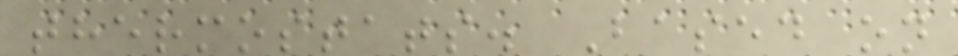thermostats. Based on
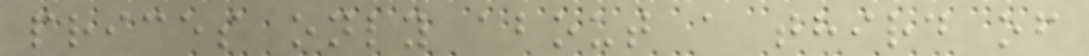prices only about a third of
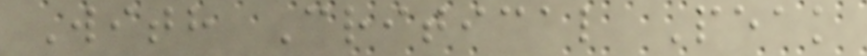With Critical Peak
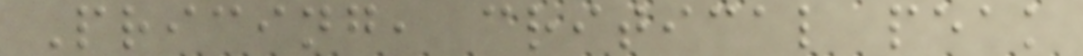Pricing, critical peak
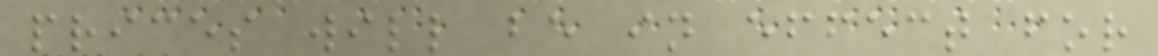prices will be in effect for
